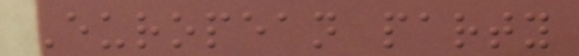European party
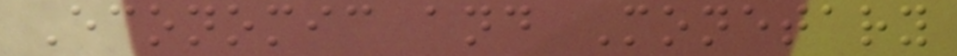Economic and Monetary
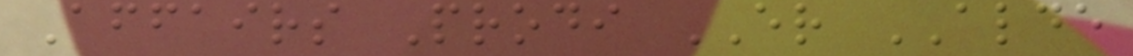Affairs Prodi ER ALDE
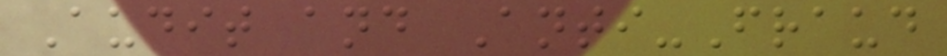Audit and Anti-Fraud
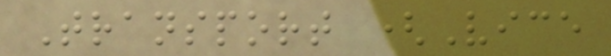Transport (Vice
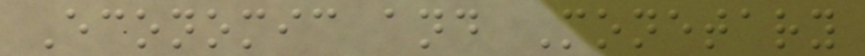Economic and Monetary
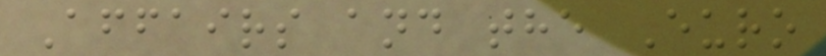Affairs and the Euro
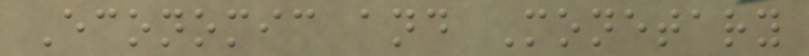Economic and Monetary
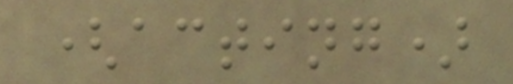(acting)
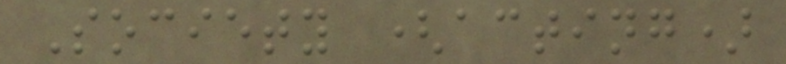Society (acting)
